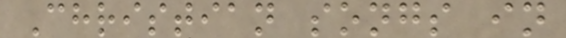Christian songs in
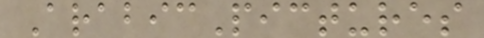ArabicPictures
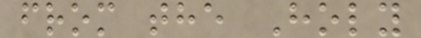from the Holy
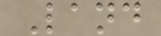Land
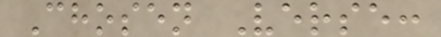Chosen Verse:
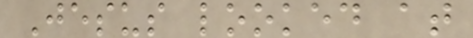Jesus looked at
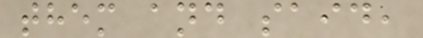them and said,
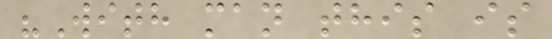"With man this is
